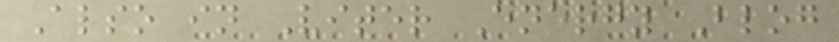Also in Viter Energy Blog
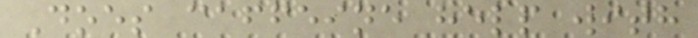Does caffeine help with
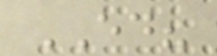ED?
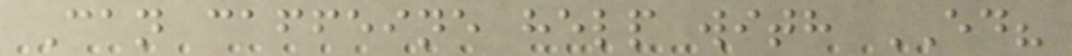Can caffeine help with ED?
